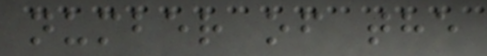number of the
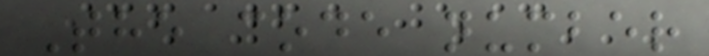The code number
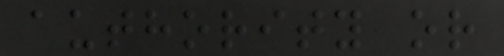authority or
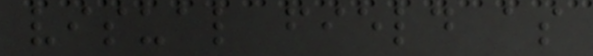visual field as
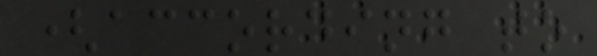(according to
